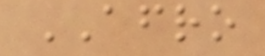AFRO
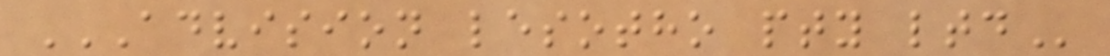ADVISION LESOTHO PTY LTD
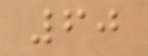60
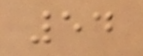54
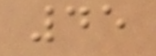45
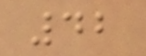42
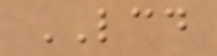LCD
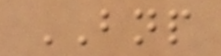BNP
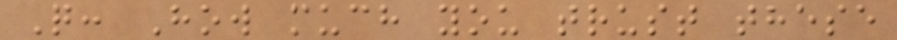Q: How much you trust these
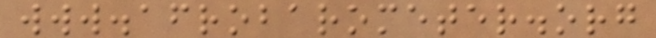www.afrobarometer.org
